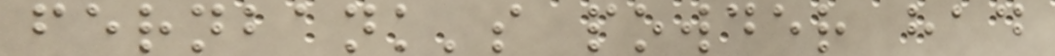fernbank's powder had
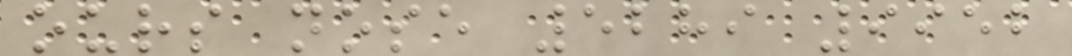ours nose 5289 9952
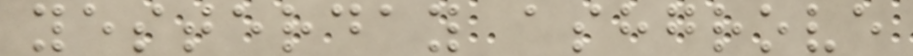yesterday ashgrove
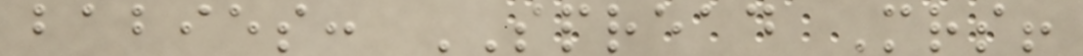babies: SPREAD Mrs!
